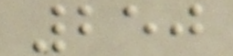250
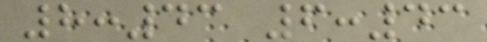8:43 6:43
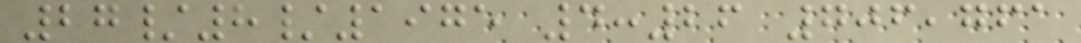27/8/1975 4:26 706,761
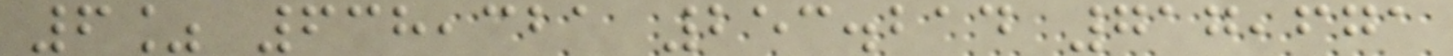6% 638,321 253.214 717,671
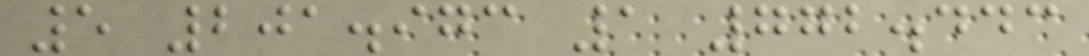5 201.973 1 772.443
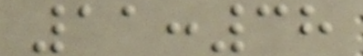11:38
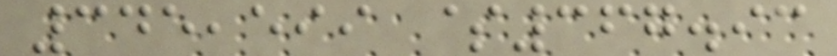345,599 $367.93
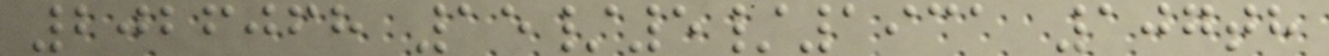2026068 15/5/1931 107th
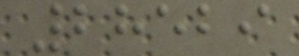28529
